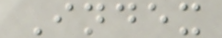Index
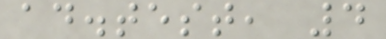ad.test, 4
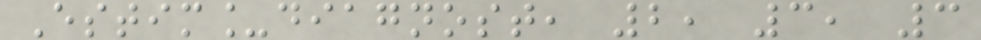Estim_diagnost, 2, 3, 3
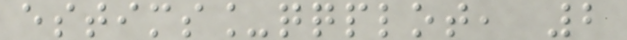estims_qqplot, 2
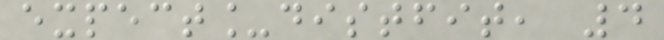expect_distfit, 4
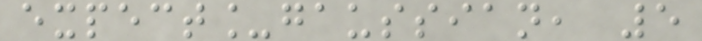expect_gaussian, 5
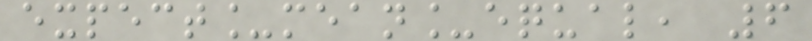expect_mean_equal, 6
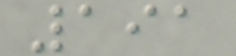191
